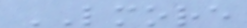LMORE
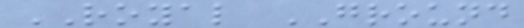ROYAL GROUND
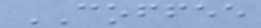COFFEE
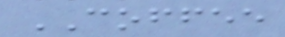COFFEE
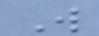W
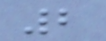2
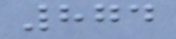874
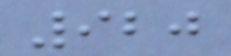920
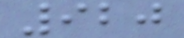920
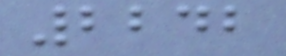2242
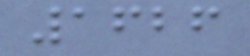1626
